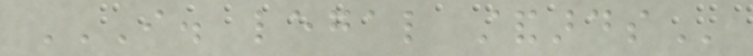I. LEGAL STANDARDS
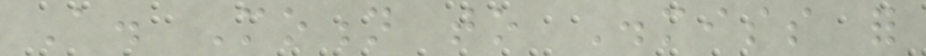A. Motion to Dismiss for
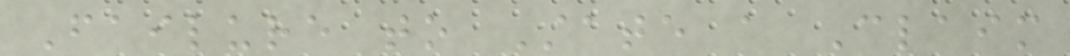Failure to State a Claim
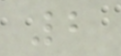2
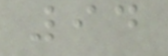94
